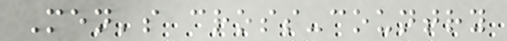Men's cross-country
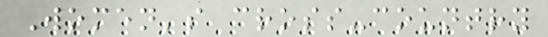Women's cross-country
